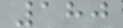180
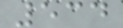534
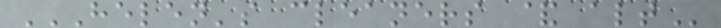HELEN'S CLEANERS & ALT
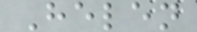Helen
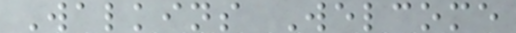Walkins Welcome
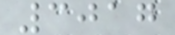3017
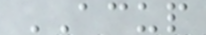ACUP
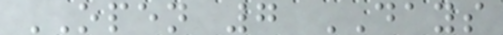OPEN 7 DAYS
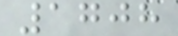1708
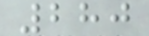280
